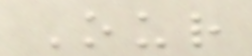Our
